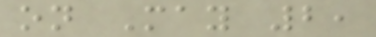on May 2,
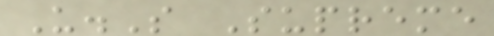U.S Supreme
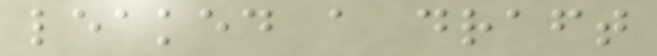leaked a draft
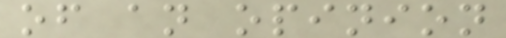of an opinion
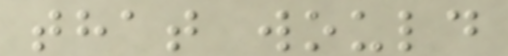that would
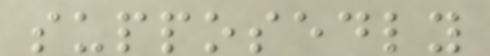supposedly
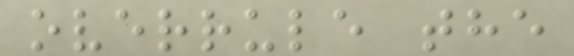overrule the
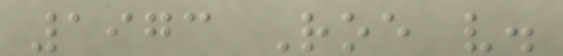1973 Roe v.
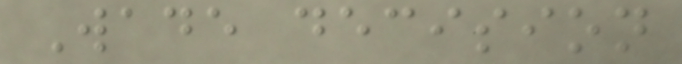Wade decision
